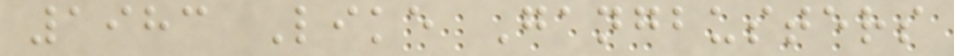1983 Like Gangbusters
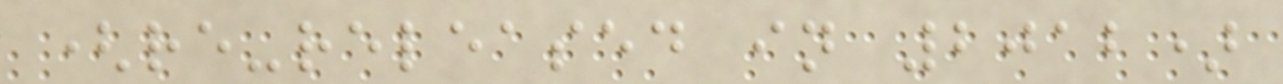(re-released in 2012)
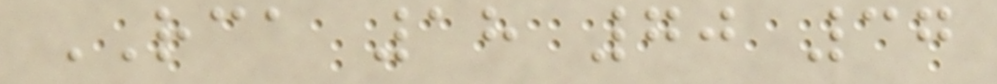RCA 18 70 37
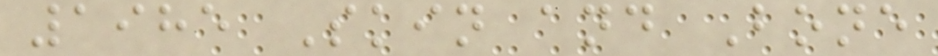1985 Skin and Bone
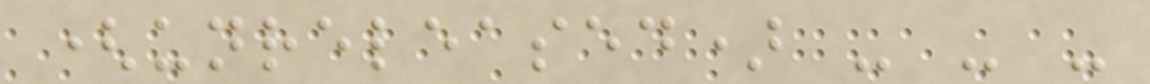(unreleased) - - -
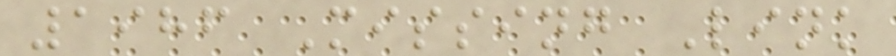1986 Missing Link
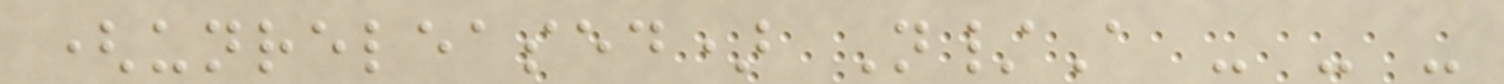(unreleased) N/A - - -
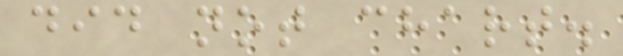did not chart.
